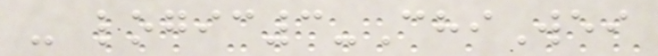- logic3-ChiWei
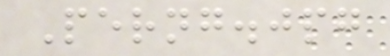Perng.jpg
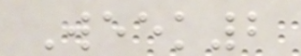Week2
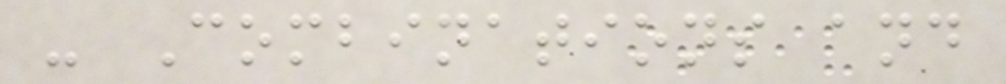- Combinations and
